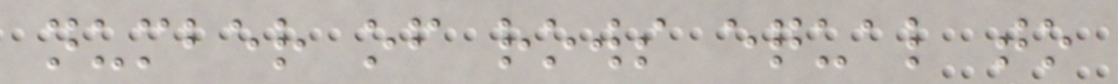number of rows equal to
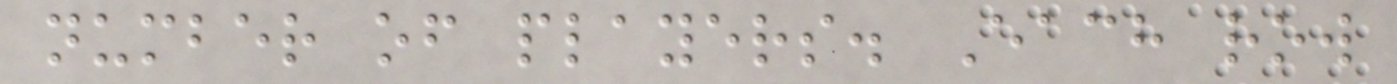number of players. Each row
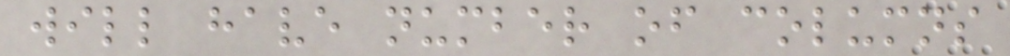will have number of columns
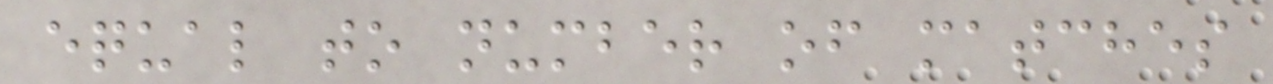equal to number of matches
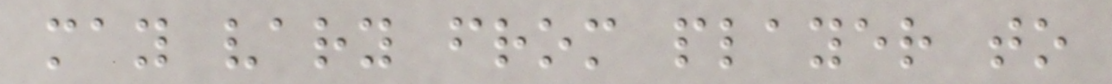may vary from player to
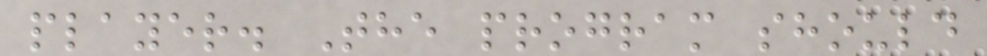player. The program should
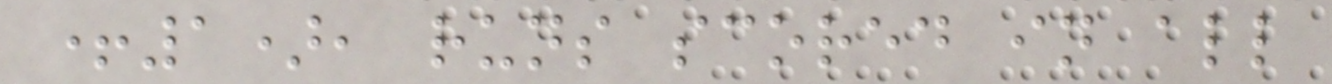+1), runs scored in all
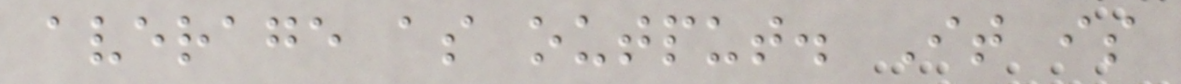average as output. It is
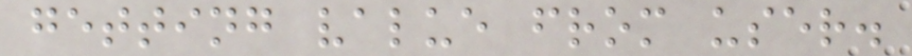getting value from user.
